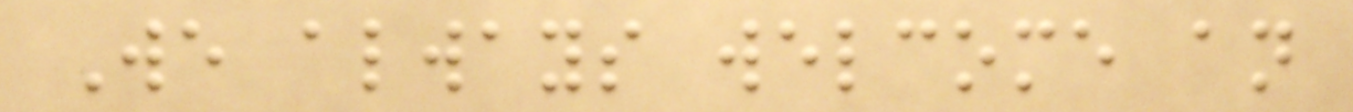We always welcome an
